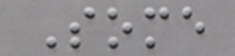Some
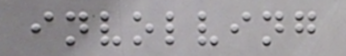involving
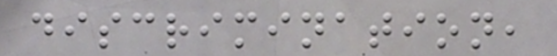discrimination,
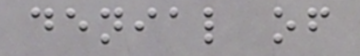denial of
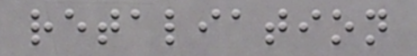retaliation
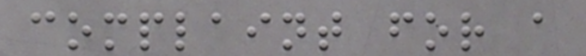complaint for a
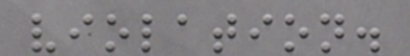violation.
